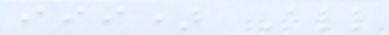iii) All
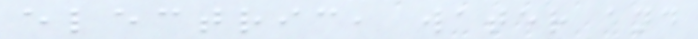electric, water and
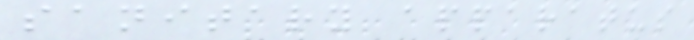sanitary apparatus
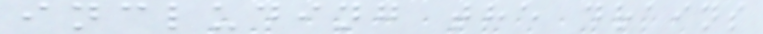including the drains
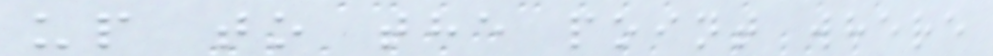up to the point where
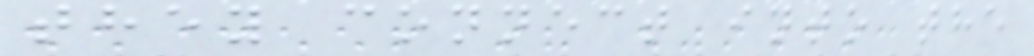they connect into the
